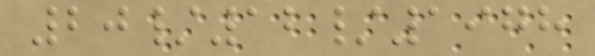20/12/1978
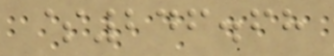$246.68
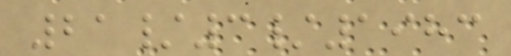21/3/1983
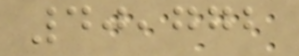40,772
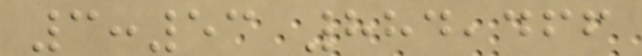3:53 884,466
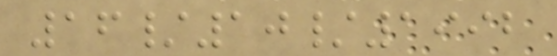16/10/1992
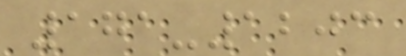171-1203
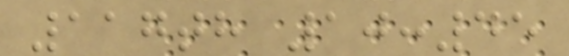117th 10:45
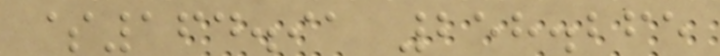$164.91 258.265
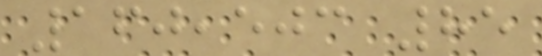160,503 85
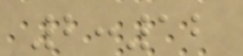2:12
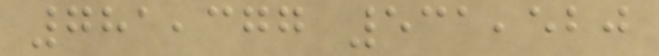781,377 531,520
